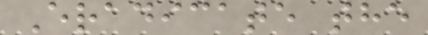Eradicate the
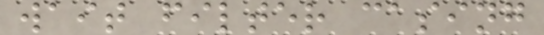wait filter casing
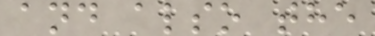and also the
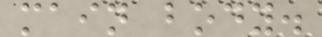main body.
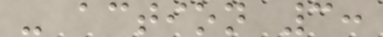- action 3:
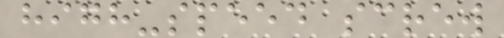high-speed screw
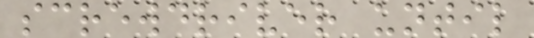screwdriver until
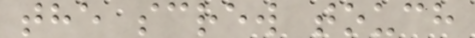the screw touch
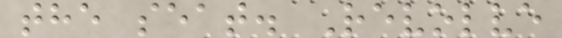the seat. Revolve
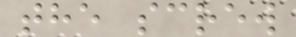the screw
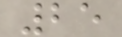25
